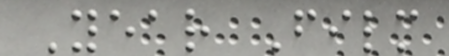Year Film
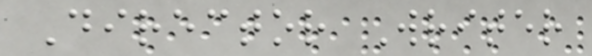Director Writer
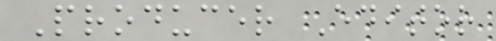Producer Editor
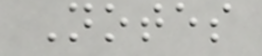Notes
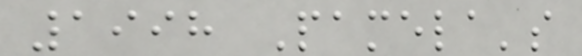1998 Pamela's
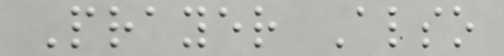Prayer Also
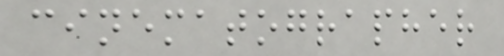cinematographer
